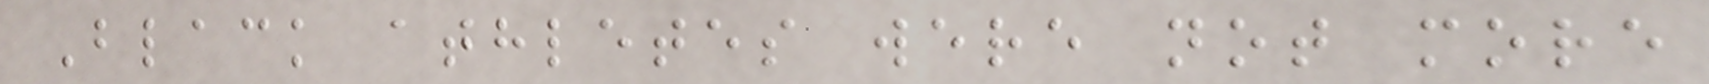Black athletes were not more
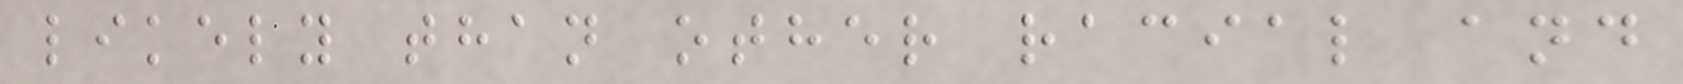likely than other racial and
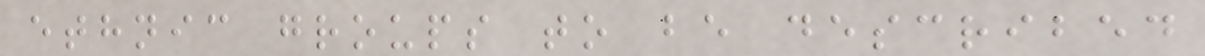ethnic groups to be described
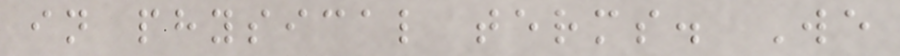in physical terms. We
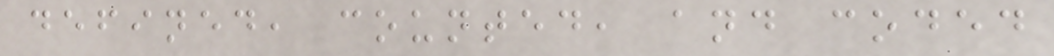defined, counted, and coded
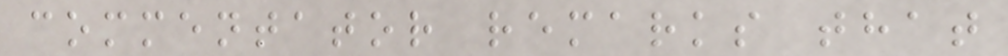commentator remarks that
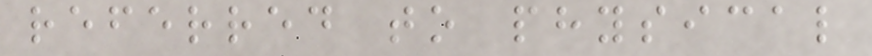referred to physical
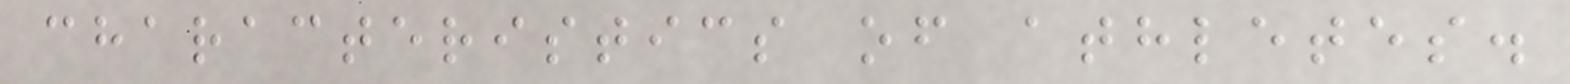characteristics of athletes.
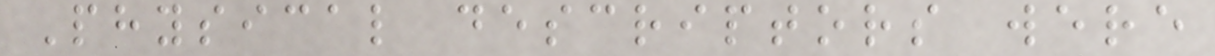Physical descriptors were
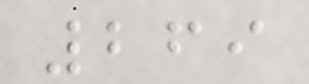269
